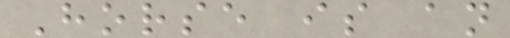Horse is an
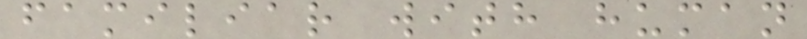familiar with human
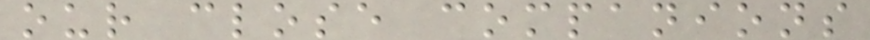our close companions
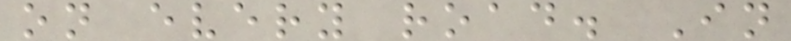on every road. In
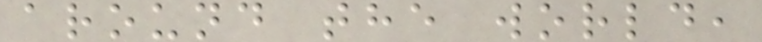around the world,
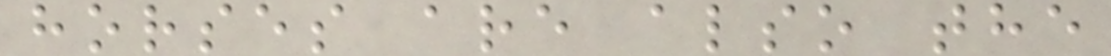horses are also the
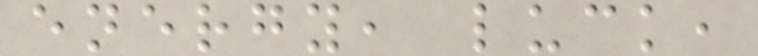energy, luck,
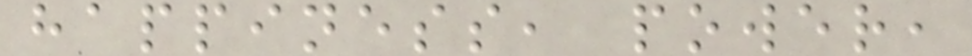happiness, power,
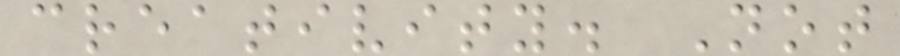creativity. Not
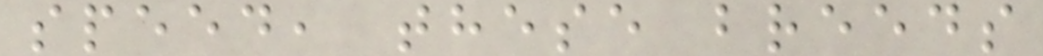speed, these breeds
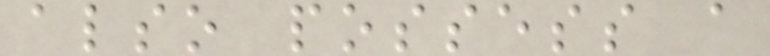also possess a
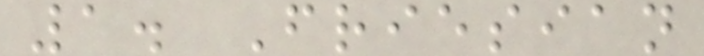1. Friesian
